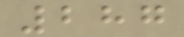287
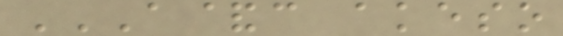A&C AKESO
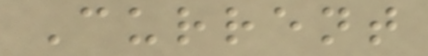Current
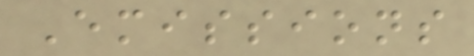Emissions
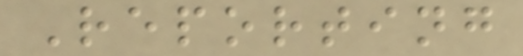Reporting
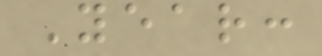Year:
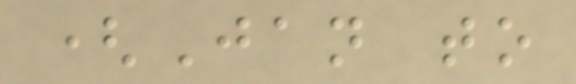(Jan to
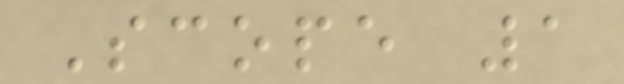Scope 1
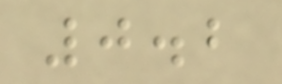0.2
